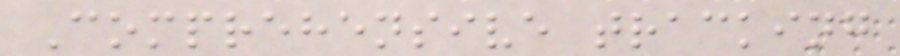Comprehensive tracking
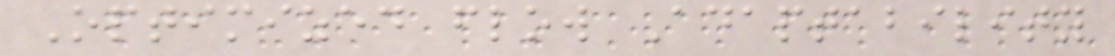Optimized flow Adaptability
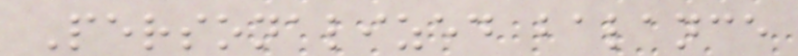Personalized balance
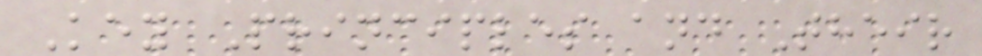Key Principles and Their
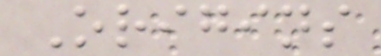Origins
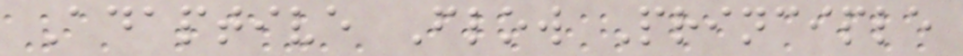Adaptive Flow Principle
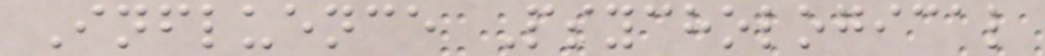Influence Psychological
